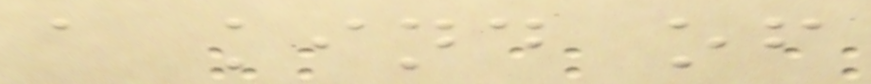a kind of
